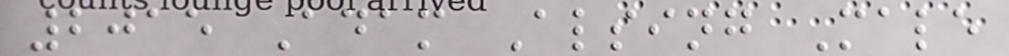2015 Adam Alsing Male
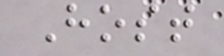Host
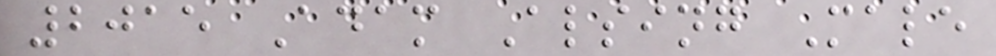2015 Adam Alsing Male
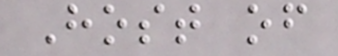Host of
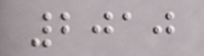2010
